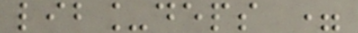lib_deps =
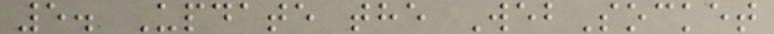5. Update the WebSocket
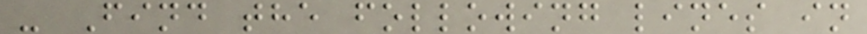- Find the following lines in
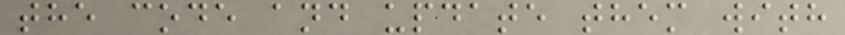the code and update them with
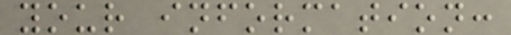your information:
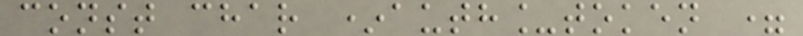const char *auth_token =
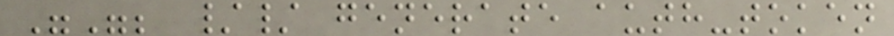""; // generate auth-token
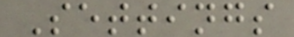Settings
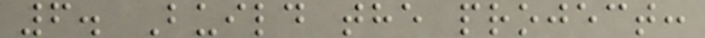6. Build the project:
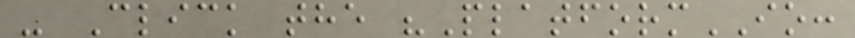- Click the "PlatformIO:
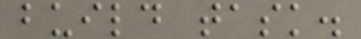build task.
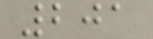201
